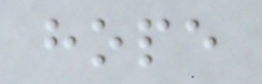hope
